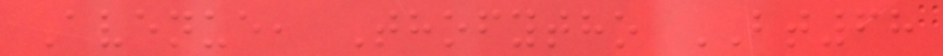Avenue, Thofytho BT68
